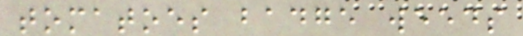tomatoes badge weeds
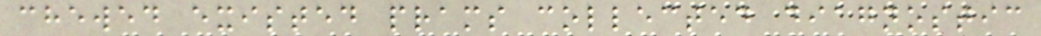chewed existed prams collected diagnostic
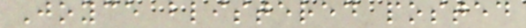Joyce blistered posted
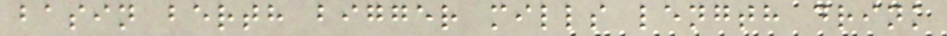basin berth bigger mills length drink
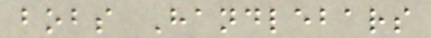bobs Handlebars
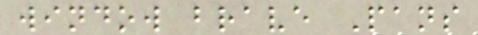window brave Pans
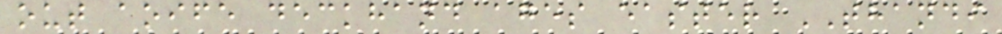out aoife deckhand ages easter THANDI
